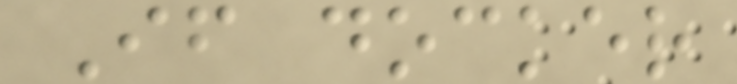If docker
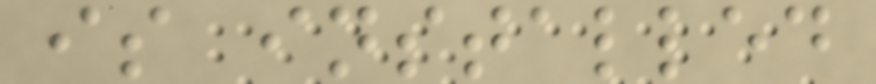is installed
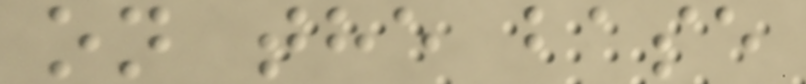on the base
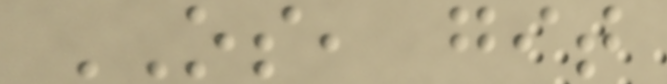OS, git
